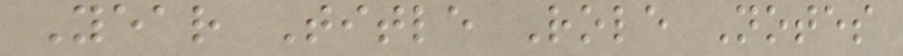Year Title Role Notes
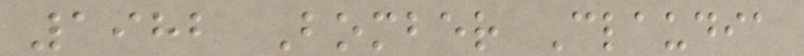1982 Bomber Claudia
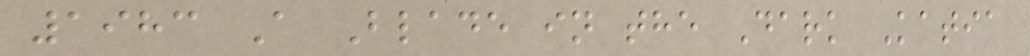1983 A Blade in the Dark Katia
